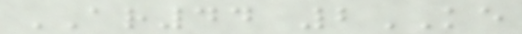AR44 2KE
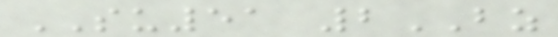SU51 2BZ
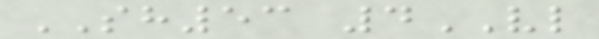SH53 4VL
